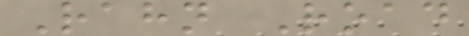Rahn Road
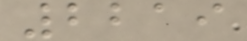2219
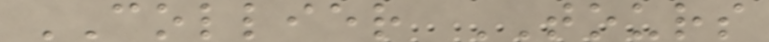COLLIER TOURS
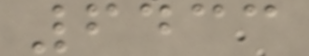6433
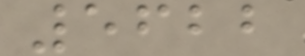5622
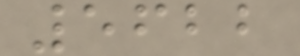5622
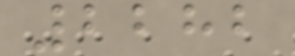2282
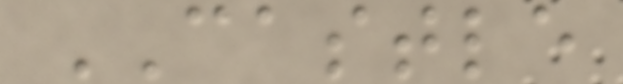CASTLE
